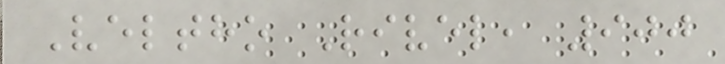Veltho Rivel, 900
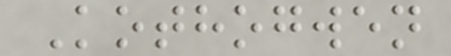Kothogwen
